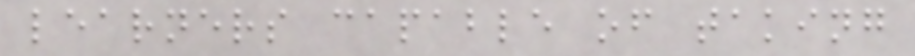learners capable of taking
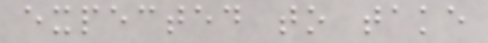expected to take
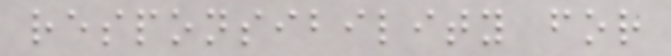responsibility for
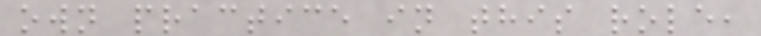own practice in this role,
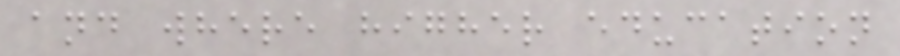and where higher education
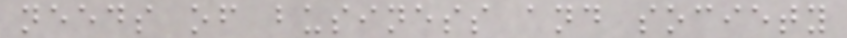needs of business and society
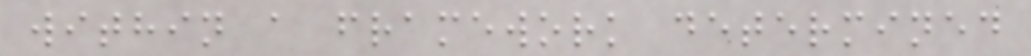within a framework determined
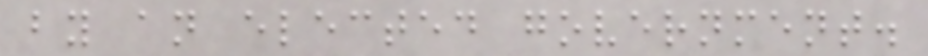by an elected government.
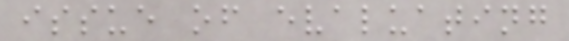issue of evaluating
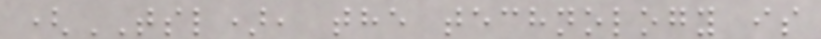(TSL), the technology is
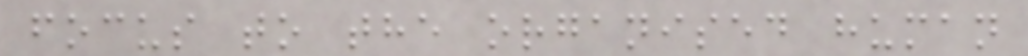focus to the organised human
